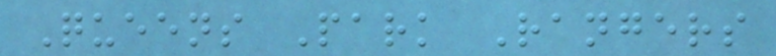Queens Park Rangers
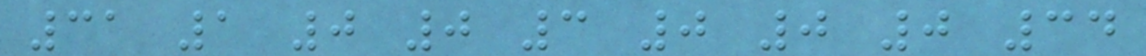31 1 0 0 3 0 0 0 34
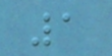1
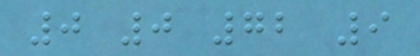0 0 72 9
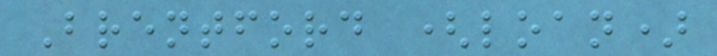Brentford (loan)
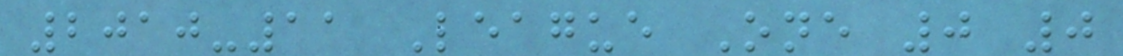2010-11 League One 0 0
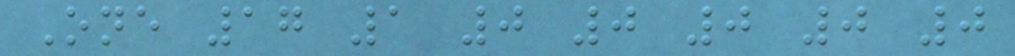One 17 1 0 0 0 0 0
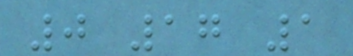0 17 1
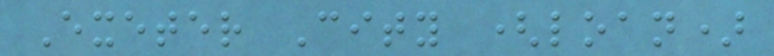Exeter City (loan)
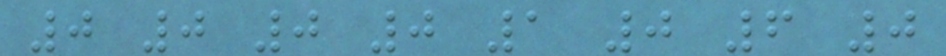0 0 0 0 1 0 6 0
